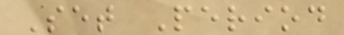Set Period
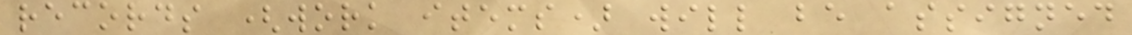records (work items) will be assigned
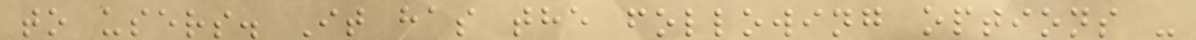to users. It has the following options -
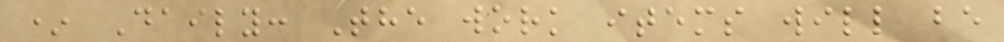* Daily: The work items will be
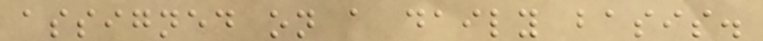assigned on a daily basis.
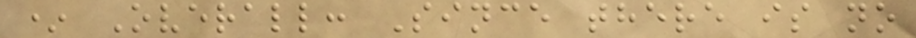* Overall: Since there is no
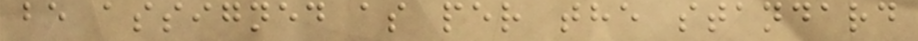be assigned as per the standard
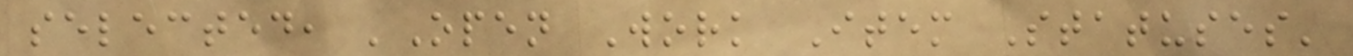selected, 'Open Work Item Statuses'
